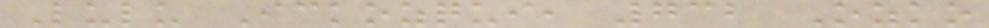Lulu Ickozqui, 732 Ozko
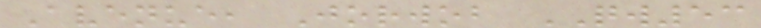Avenue, Jorwob QW53
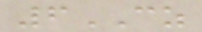6CZ
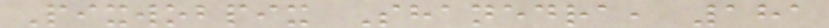Pixwobpix Shanedra, 181
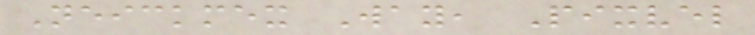Neickmex Way, Pixvel
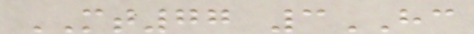MT77 3HC
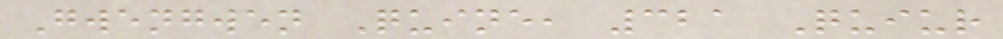Gwengwen Quine, 321 Quiur
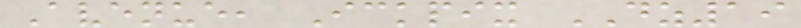Avenue, Ickpix DZ19
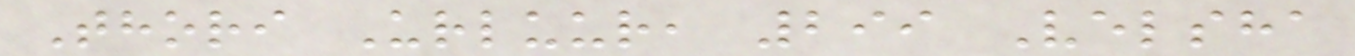Thori Urluur, 299 Velsha
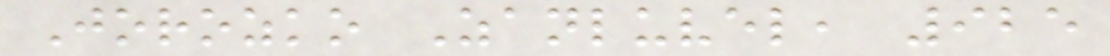Jorozko Zanluvel, 925
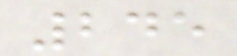245
